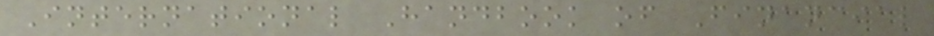International Handbook of Financial
